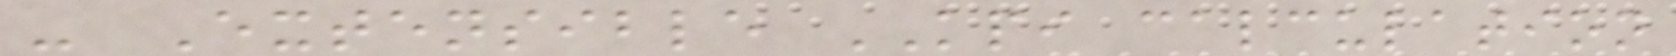- Extensible KPI calculation
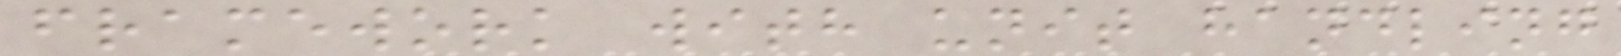framework with unit handling
